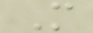M
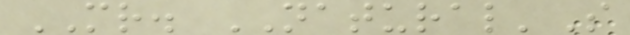MR. NATURAL'S
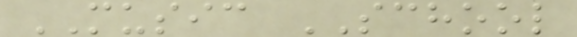MUSIC SCHOOL
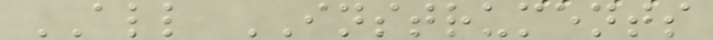ALL INSTRUMENTS
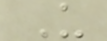U
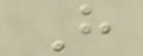H
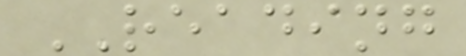READING
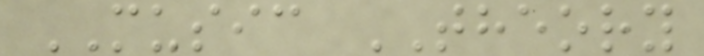MUSIC THEORY
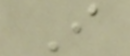I
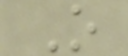O
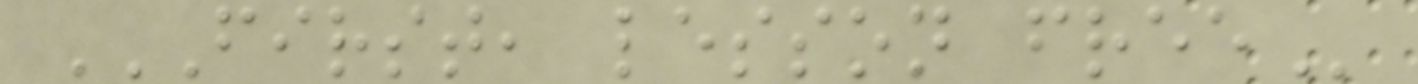FIRST, LESSON FREE
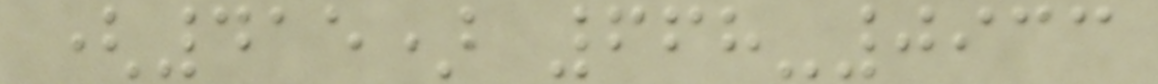(415) 668-0933
